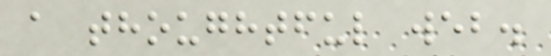a thoughtful web.
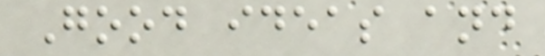Good ideas and
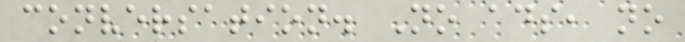conversation. No ads, no
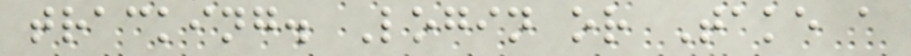tracking. Login or Take a
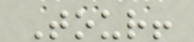Tour!
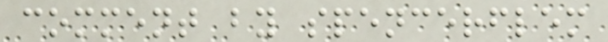comment by spencerflem
